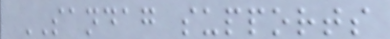SANDAG supports
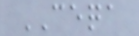CEQA
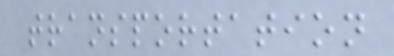transportation
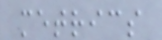metrics
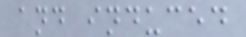and induced
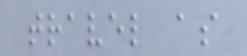travel as
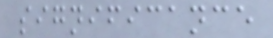significance
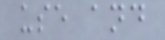use and
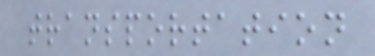transportation
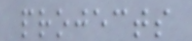projects
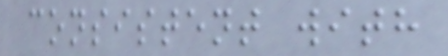consistent with
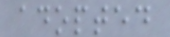adopted
